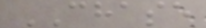CHASE
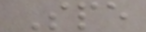Spe
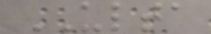ULTA
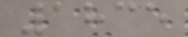1835
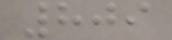809
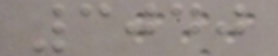3040
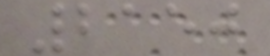2150
